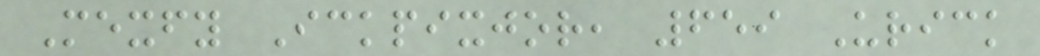Mexfy Ickpixjor, 659 Urick
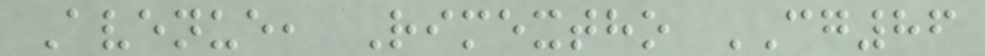Avenue, Rimextho CG86
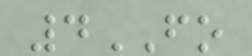4FO
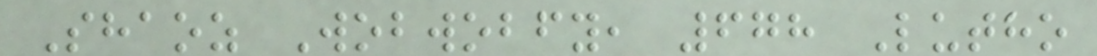Shaoz Wobwobfy, 678 Lutho
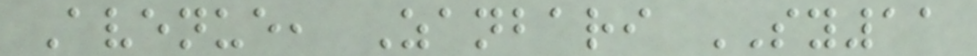Avenue, Zanbari SY11
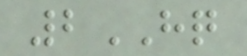2HQ
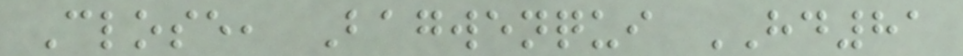Close, Bagwenqui HD81
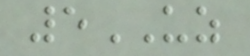5UZ
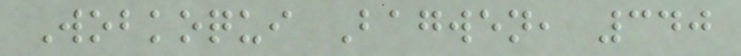Wobkoqui Bagwen, 340
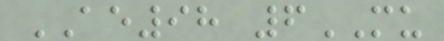AE98 6MU
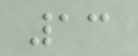13
